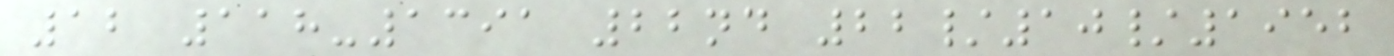12 118-1391 22nd 22/10/1952
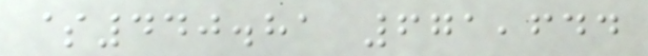$440.81 671,644
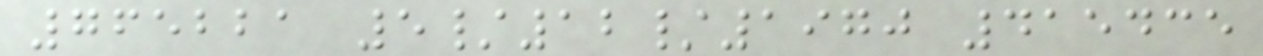765221 5/12/1970 415435
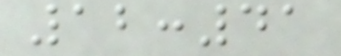12:41
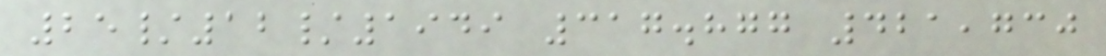25/12/1949 317.877 421,730
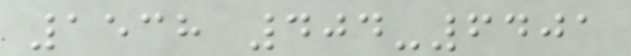1538 404-6401
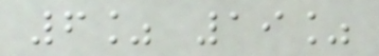6% 19%
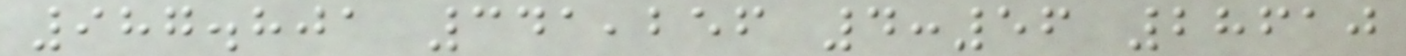987.801 341,256 4:56 28610
